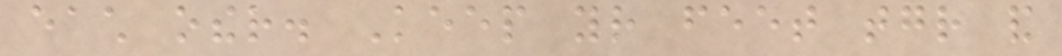each other. Keep your feet together and
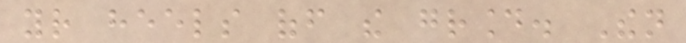your heels off the ground. Then
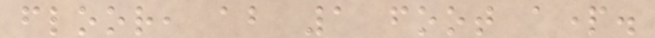floor, about 1 foot apart.
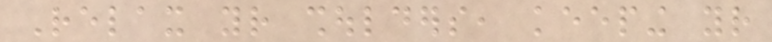Relax your shoulders, keeping your
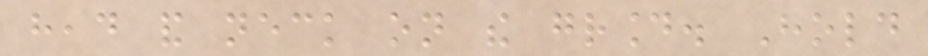head and neck on the ground. Hold
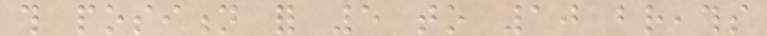this position for 5 to 10 breaths
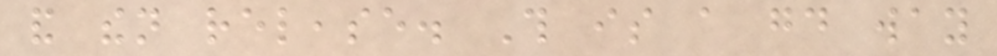and then release. This is a good way
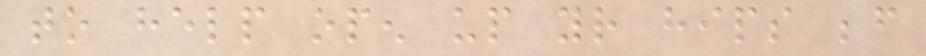to help open up your hips before
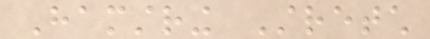Hamstring Stretch
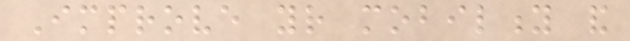Improve your mobility and
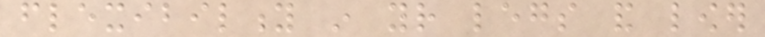flexibility in your legs and lower
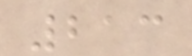213
